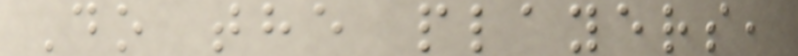Do the players,
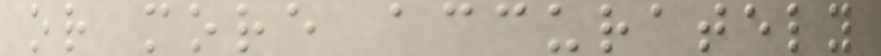or more accurately
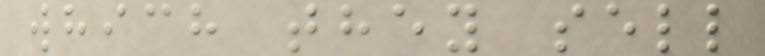which they sell
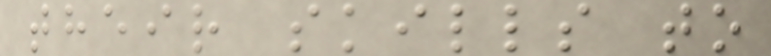their skills to
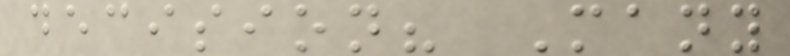decision? Many
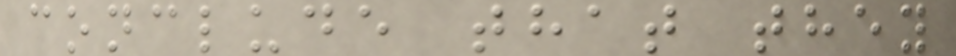conclude that they
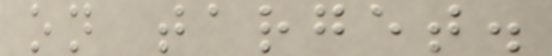on target.
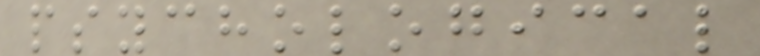psychological
